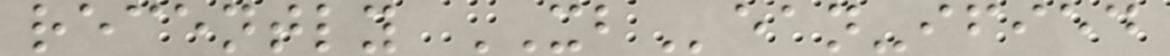recently XBean-ified
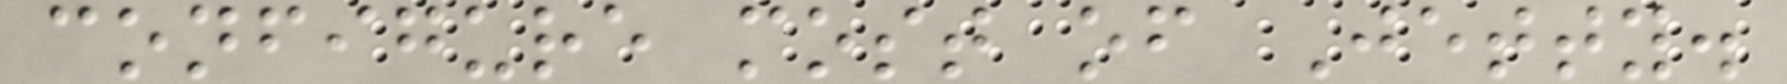configure most of Jetty.
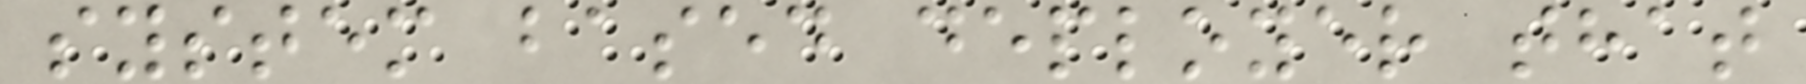system based deployer that
